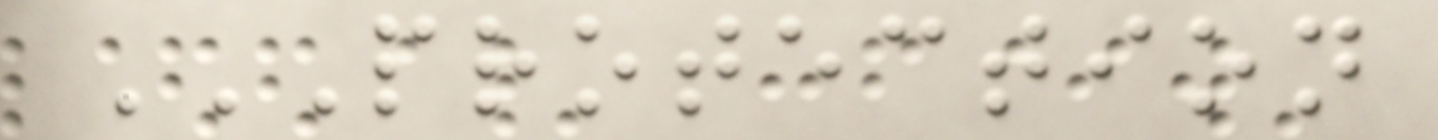PROTECTION
